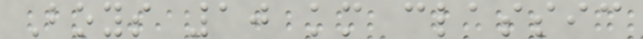Boys 10 km classic
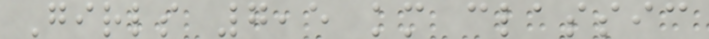Girls 7,5 km classic
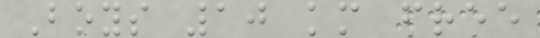Boys 10 km free
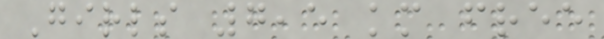Girls 7,5 km free
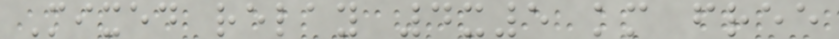Mixed relay 4x5 km free
